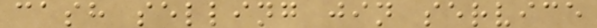cash selling jin service
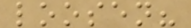loosen?
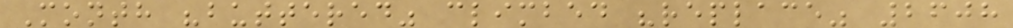Month "buttered" climbed "replace" 2608
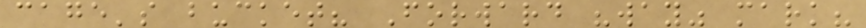cage's bucket? Forward "way" mark?
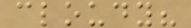cloudy?
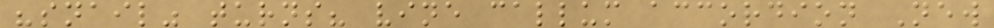"snail" turns? vine callum accordion New
